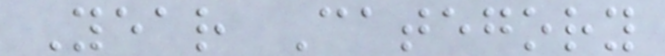Year Category
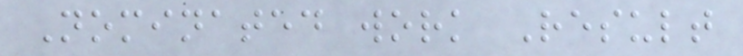Nominated work Result
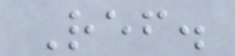Ref.
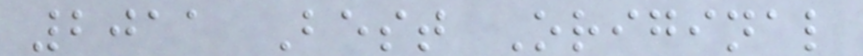2011 Best Original
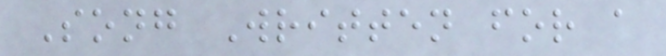Song Written for a
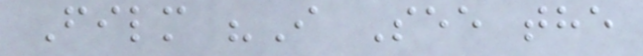Film "I See the
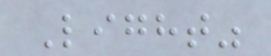Light"
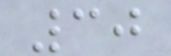30
